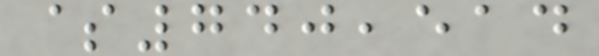$740,514
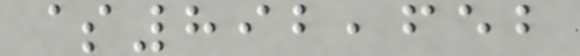$892,652
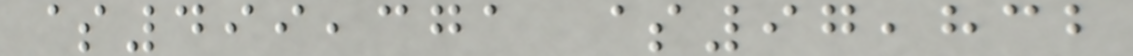$499,371 $97,832
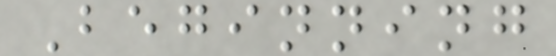Beginning
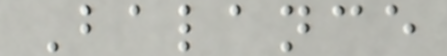Balance
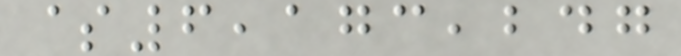$6,173,247
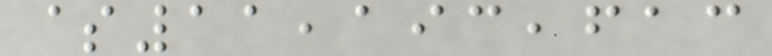$11,193,613
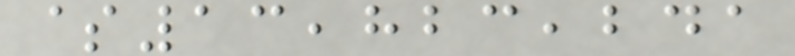$13,823,241
